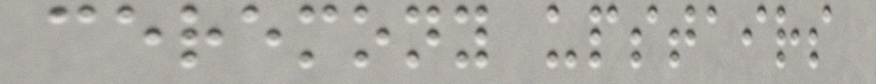ceremony upstairs
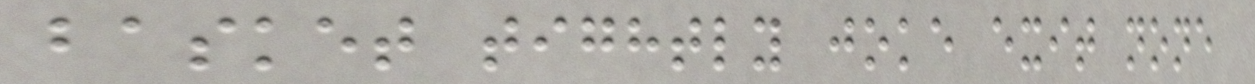basket tightly joke exit none
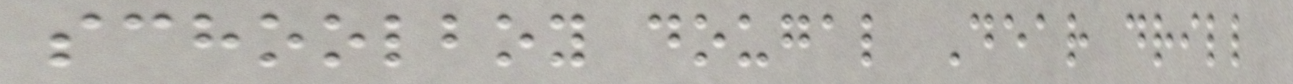schoolboy dougal Dear drill
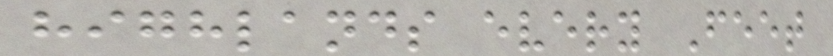highlands every Feet
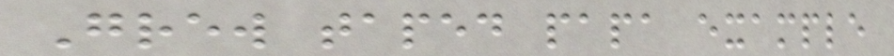Grew taped papa example
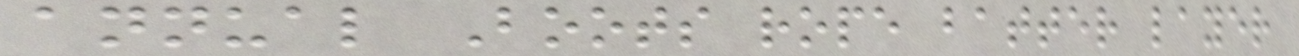annual Boots rope batter layer
